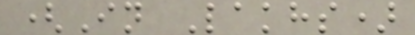(In Lakhs)
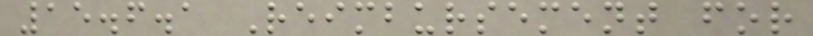15.6.1 Reimbursement for
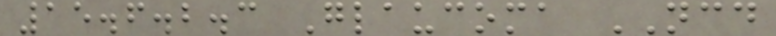15.6.2.3 Glaucoma NCD
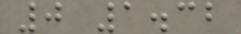0 1.32
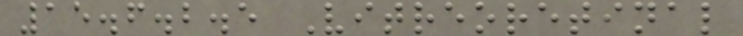15.6.2.5 Vitreoretinal
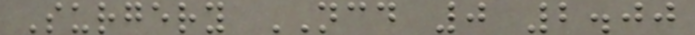Surgery NCD 0 2.00
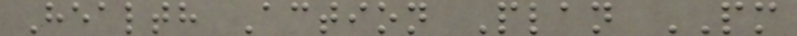Health Action Plan PM
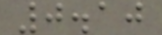0.10
